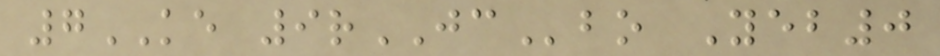7KE 9rJCbo Yeb0
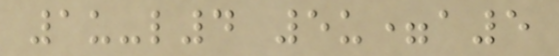1u-l4 5u=a5
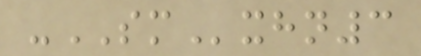-SMxhn3
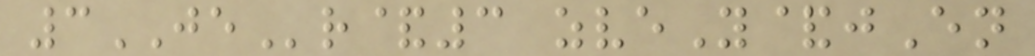3JEr&3 zveY&jEn
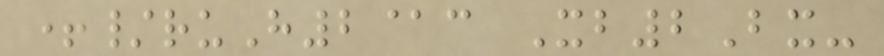+/ruH2@c Xb2Bx-
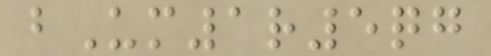bUm1r5qg
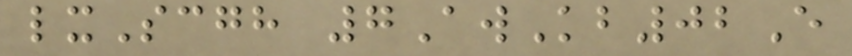lxScgh 7AwKb02E
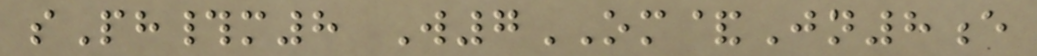sPh#m8 W7OM&Jn8e
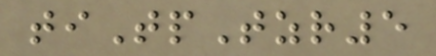tiTpTzr5
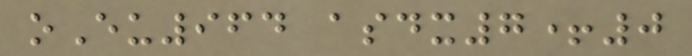oEu964 asdx7+0
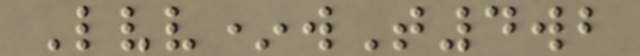Lvv*wT4wb
